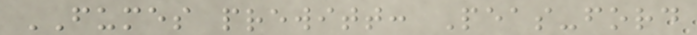FUMES prewitt: Peas-ford
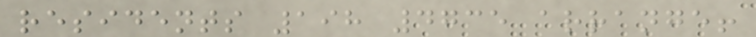residents 198 4735 arrange!
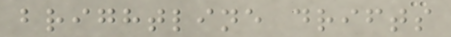brightline drifts
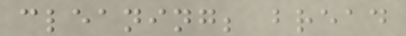cleaning; bread
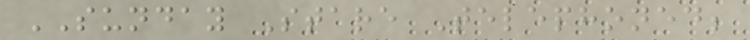SUNDAY Stare Telephoned;
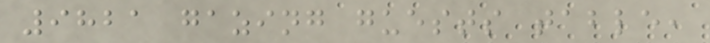9821 gazing guests table,
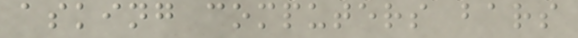asking computers bars
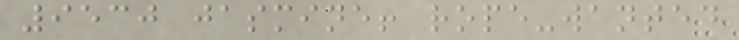9530 jasmine! rope-wanted
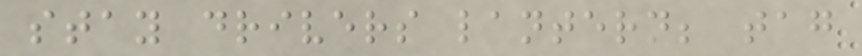stay drivers lantern; tag
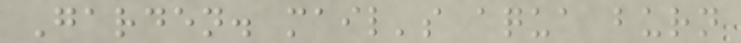Garden. mail's aqua burn
